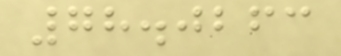78.0263
